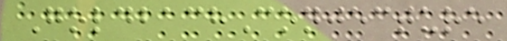GoldbachConjecture
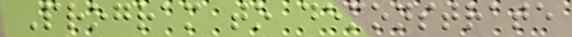Program to demonstrate
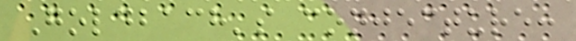Goldbach's conjecture:
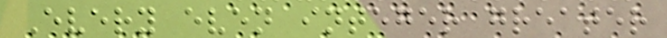Every even integer greater
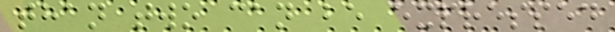than two can be expressed
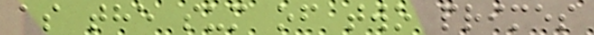as the sum of two primes
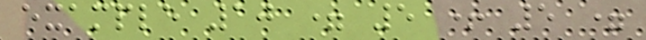example 10 = 5 + 5 =
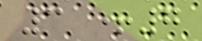3 +7
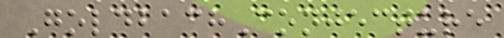GoldbachConjecture
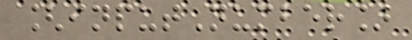[inputNumber]
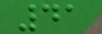41
